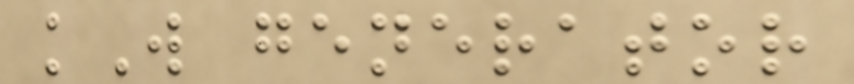kW generator
